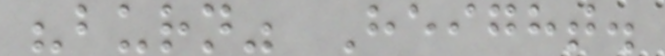"burn" Height.
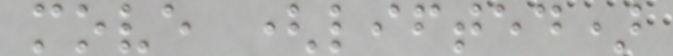move (lifted)
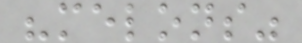"melons"
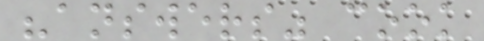"answers" cook
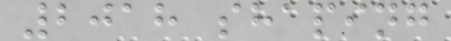2018 shaping
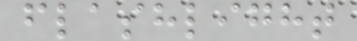flashlight
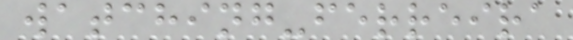watching-ferreira
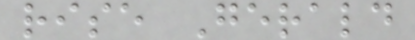rise Gerald
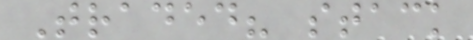Traded? stack
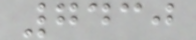7430
